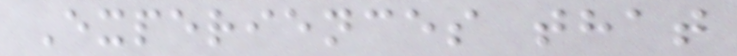Experiences that
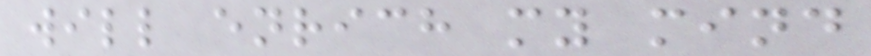will enrich my mind
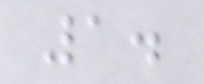1.
